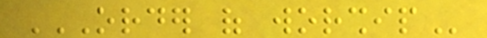ORDER OF WORSHIP
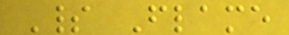Spirit Flame
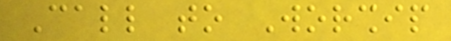Call to Worship
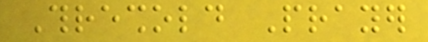Threshold Prayer
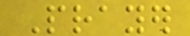Prayer
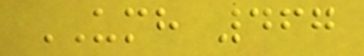UMH 467
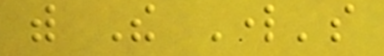with The Lord's
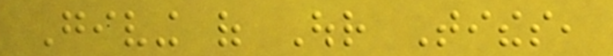Giving of Our Tithes,
